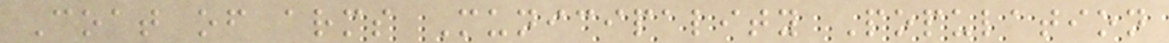Coat of arms Municipality Population
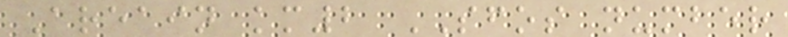Areain km2 SFOS number
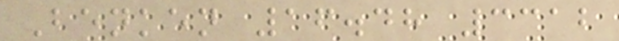Benken 16.48 3312
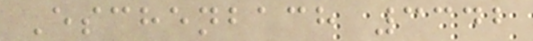Eschenbach 3342
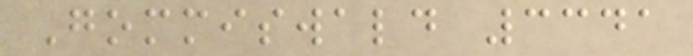Gommiswald 3341
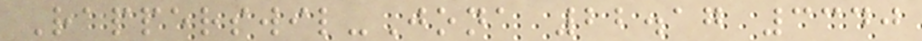Rapperswil-Jona 22.17 3340
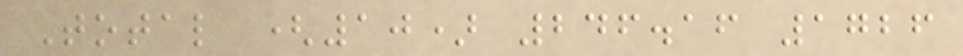Total (10) 246.16 1726
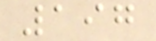197
